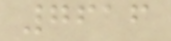7616
